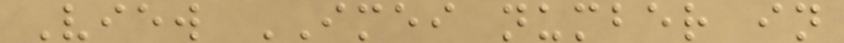View IMEI number in
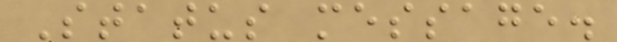Status message.
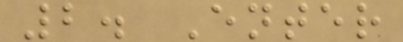2. Enter
